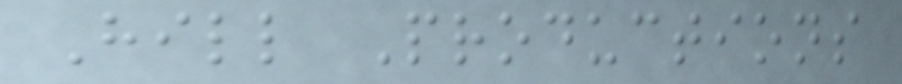Hill Productions
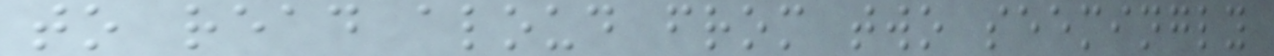to read aloud from two seemingly
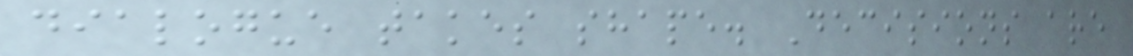dialogue takes shape. Decisions are
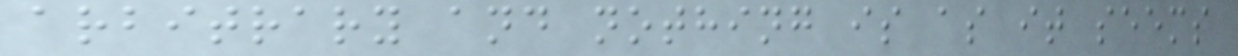arbitrary and nothing is as it seems
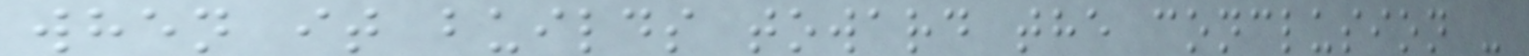when it builds toward the conclusion -
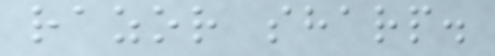razor sharp.
